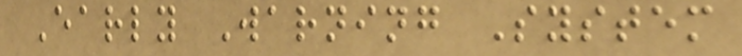Early Warning System
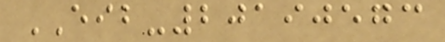EIB-20190573
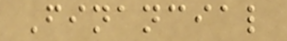Financial
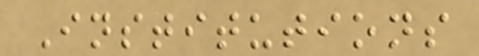Institutions
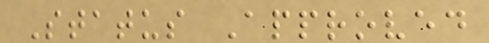Status Approved
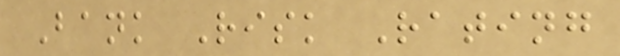Bank Risk Rating
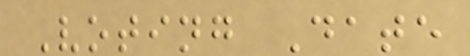Voting Date
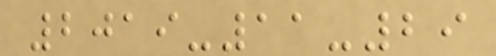2019-11-29
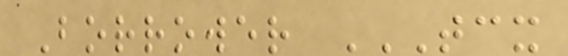Borrower TCX
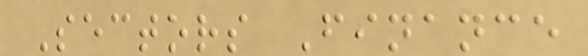Sectors Finance
